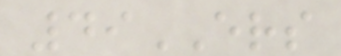49ERS
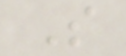S
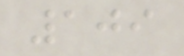109
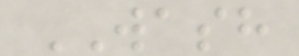WASH
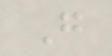G
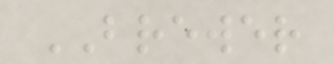BREWER
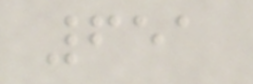651
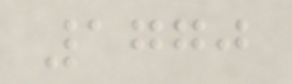1770
